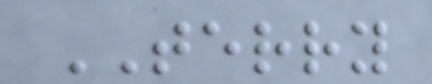TERRY
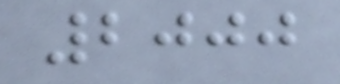2000
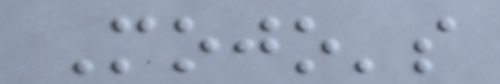Mojo's
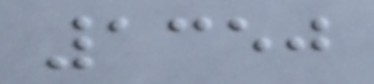1350
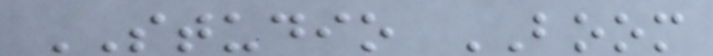STUDIO BOOM
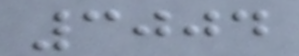3004
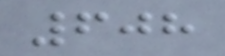608
